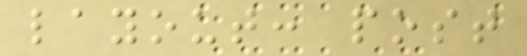layout: post
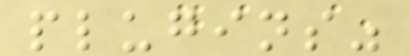plugins"
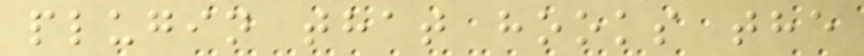plugin that hooks the
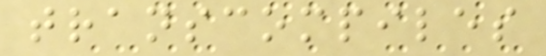transcompiles
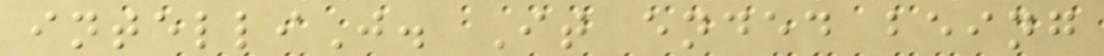intelliJ. It ended being
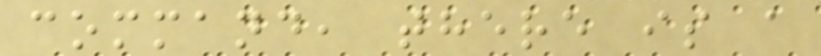command, there is a
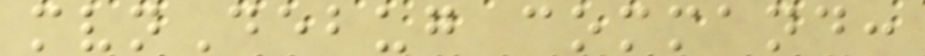mvnDebug command:
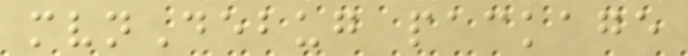mvnDebug package
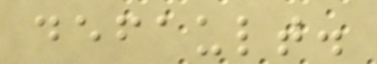default.
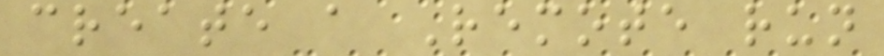create a Remote run
